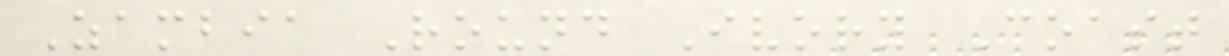Zambia Round Ivory Coast
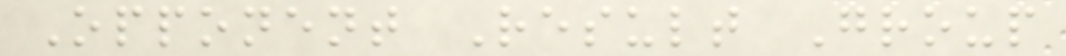Opponent Result Group
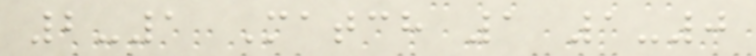2-1 Match 1 1-0
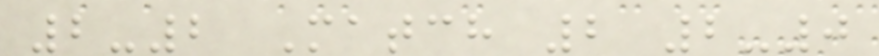2-2 Match 2 2-0
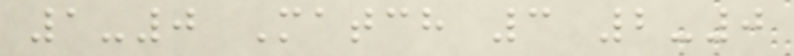1-0 Match 3 2-0
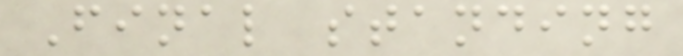Final standing
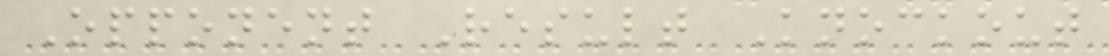Opponent Result Knockout
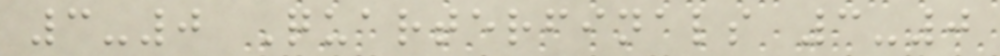3-0 Quarterfinals 3-0
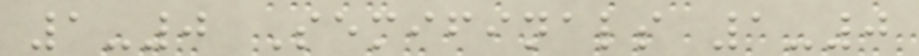1-0 Semifinals 1-0
